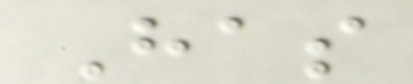Has
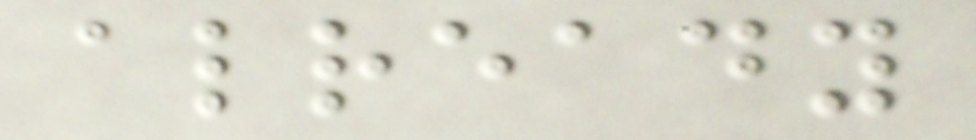already
